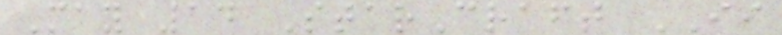May 14 StarCraft II
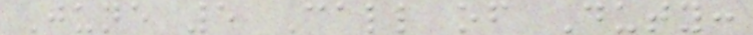June 5 Call of Duty:
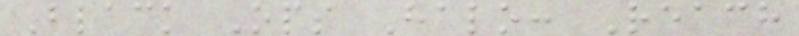Black Ops Halo: Reach
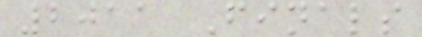2011 Finals
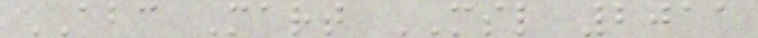ABC Mart MSL 2011
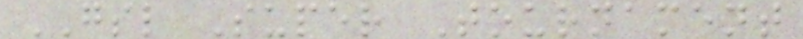GSL Super Tournament
